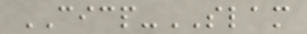CICP-SLAM
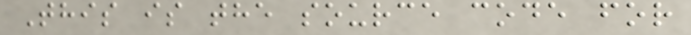This is the source code for
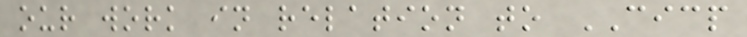our work in relation to CICP
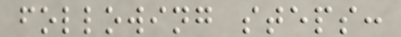following steps:
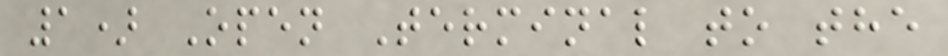1) Open Terminal to the
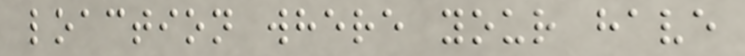loaction where your have
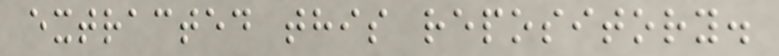extracted this repository.
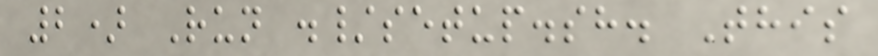2) Run ./setup.sh. This
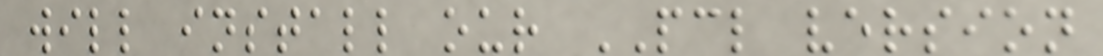will install our PCL version
